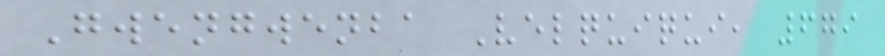Gwengwenba Velquiqui, 679
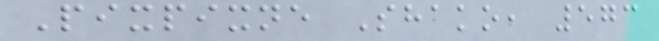Pixpixne Shako, 573
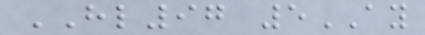HL97 5AY
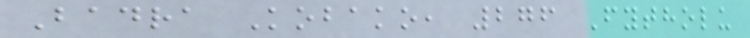Badra Kobako, 276 Fytholu
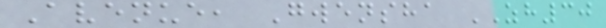Avenue, Gwensha ZH30
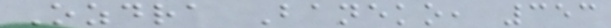Ozdra Baneko, 353
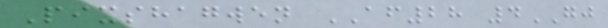Pixshagwen AF28 4GJ
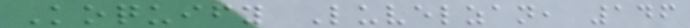Koquify Luvelzan, 146
